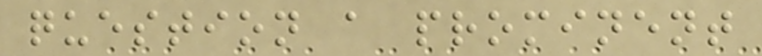question a prominent
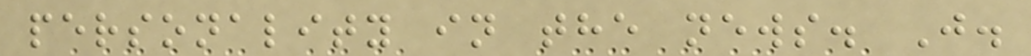personality in the news. J.
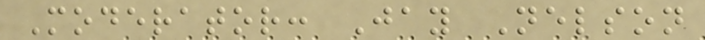Moderator: Jay Nelson
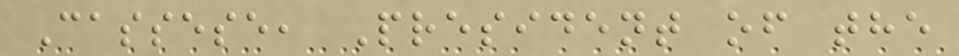Cassese, President of the
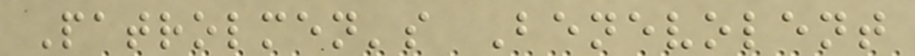Patrolmen's Benevolent
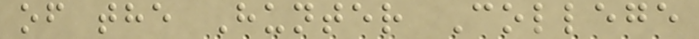of the Hunter College
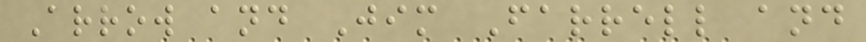Arrow and Jim Farrell and
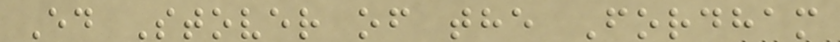Ed Stover of the Fordham
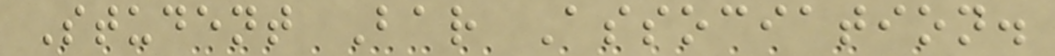Student Bar Association.
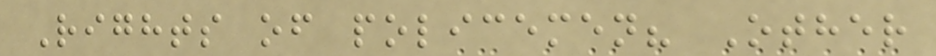Rights of policemen? Other
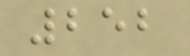252
